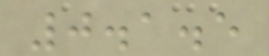0.1.5
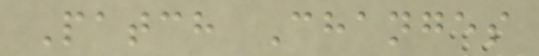Patch Changes
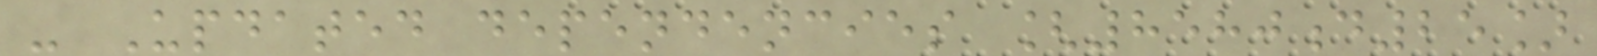- Updated dependencies [8580d25]
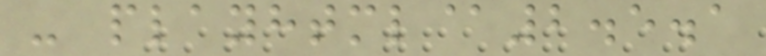- playhtml@2.5.1
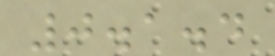0.1.4
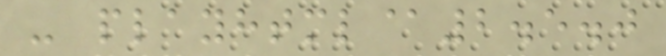- playhtml@2.5.0
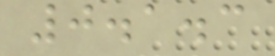0.1.3
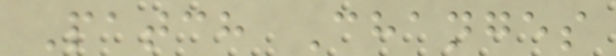Patch Changes
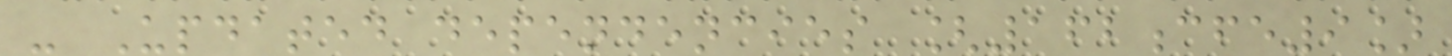- Updated dependencies [162cfe9]
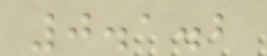0.1.2
